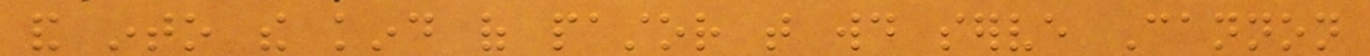and into the kind of pastor that would serve Cannon
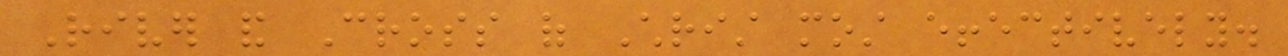River and Cross of Christ most effectively.
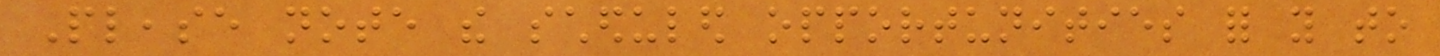Please note the scheduled opportunities for you to
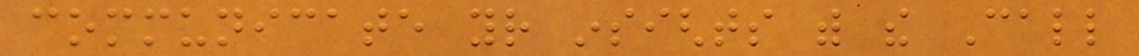communicate your insights with the Call
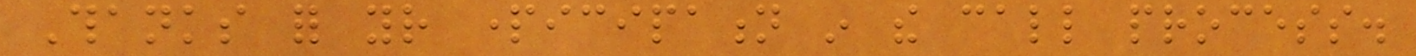Thanks for your participation in the call process.
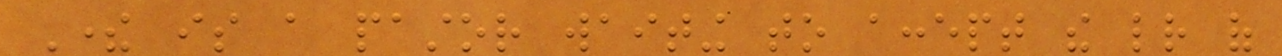There is a pastor waiting to accept the letter of
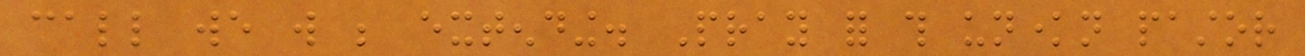call we will be extending. Pray for this unknown pastor
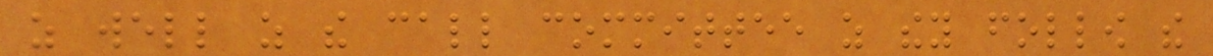as well as the call committee as they follow the
